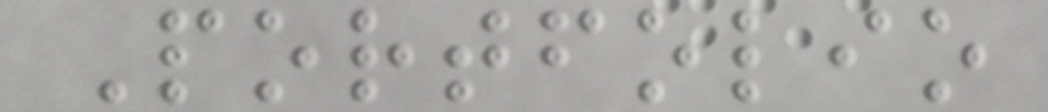Portfolio
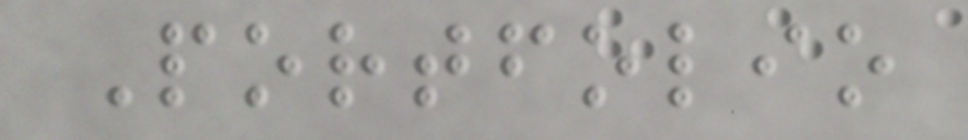Portfolio
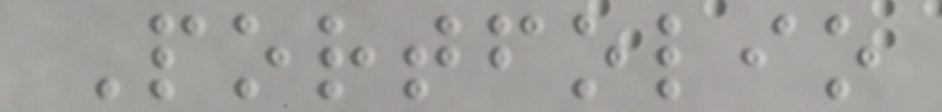Portfolio
